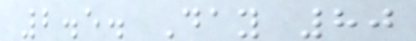2.5. Day 80
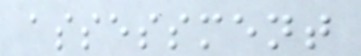assessment
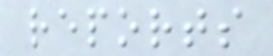reports
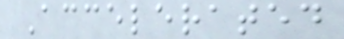Accelerated
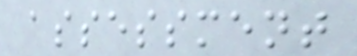assessment
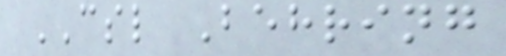CSL Behring
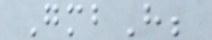GmbH;
